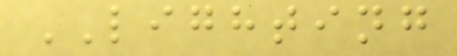LIGHTING
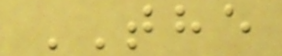THE
